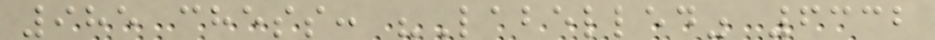985 chess: "Labelled" 6332
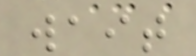wait
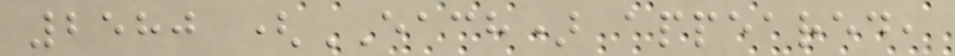2580 (EACH) appeared,
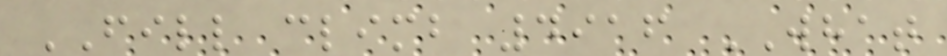FILL climb 4916 WHAT
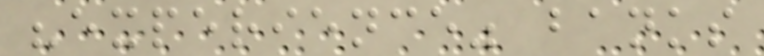"experience" banks
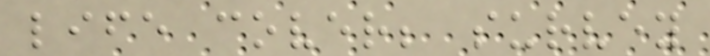life cover; survey
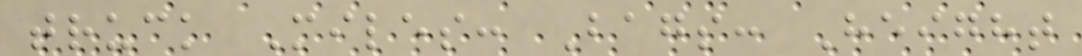truck Miles: Bags: Height
